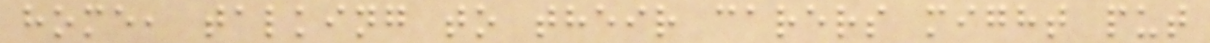home, talking to their carers might put
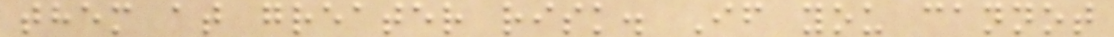them at greater risk. If you cannot
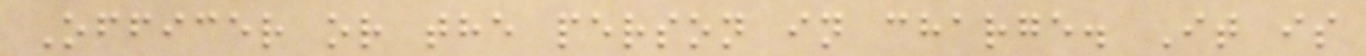Officer or the person in charge. It is
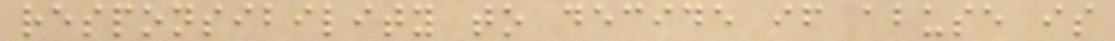responsibility to decide if abuse is
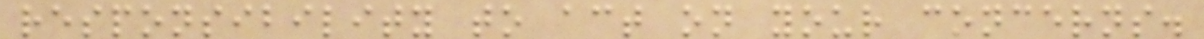responsibility to act on your concerns.
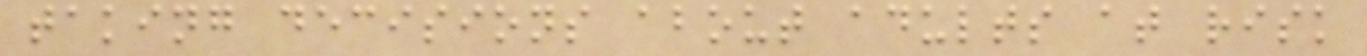taking decisions about adults at risk
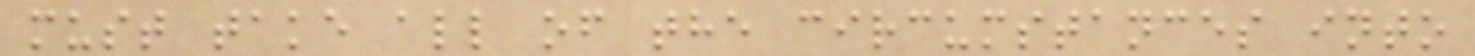must take all of the circumstances into
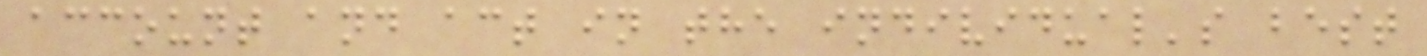account and act in the individual's best
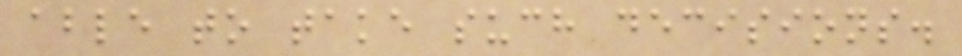able to take such decisions.
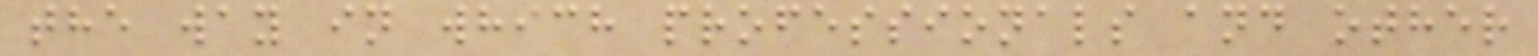the way in which professionals and other
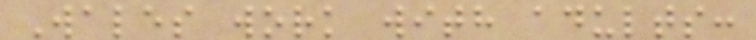Wales work with adults:
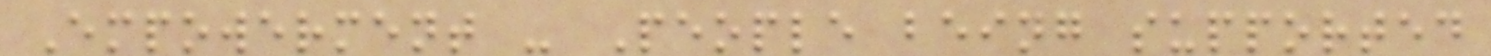Empowerment - People being supported
